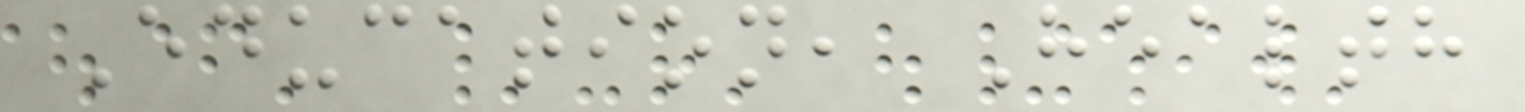Education, Health
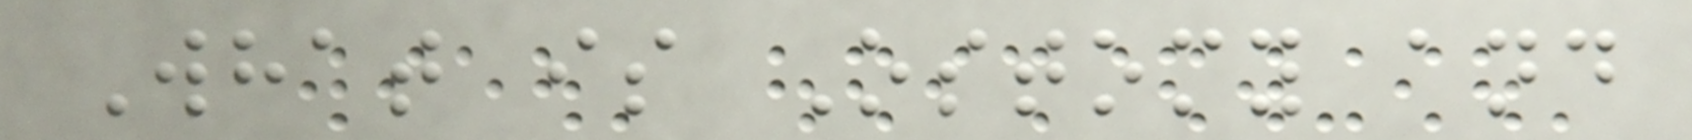What is Ostomy and
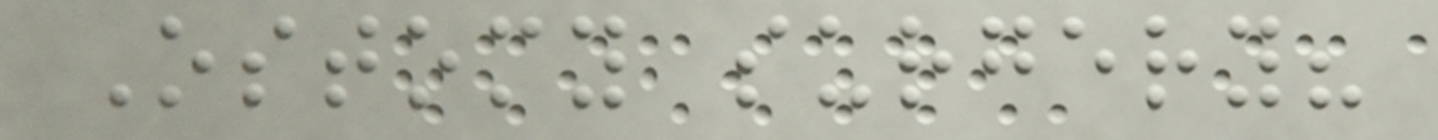Ostomy surgery?
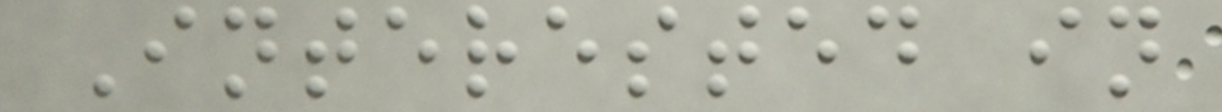Interested in
